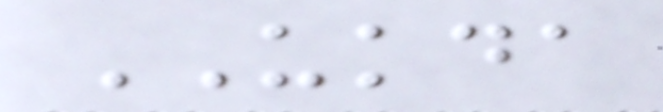UKDA
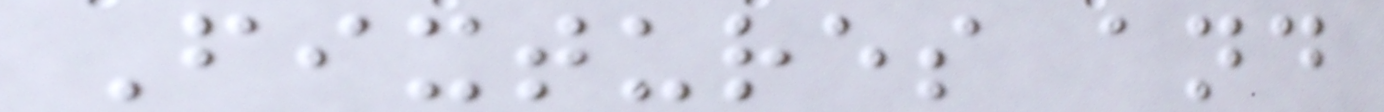Fixtures and
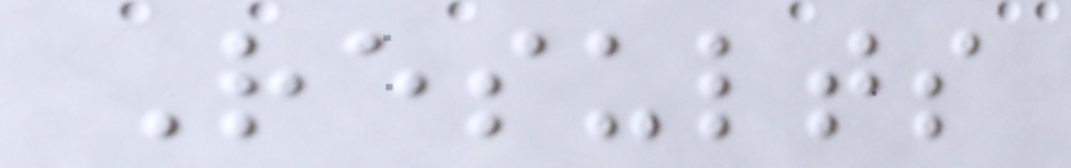Results
